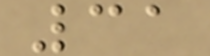31
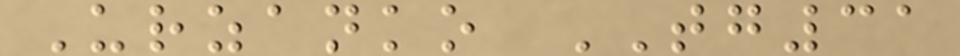Urzanko TG31
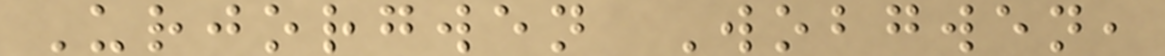Urjorgwen Wobgwen,
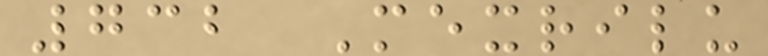732 Mexrilu
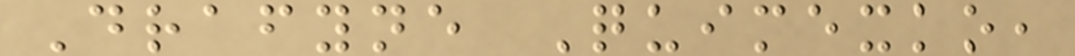Drafyne Quimexko,
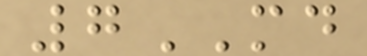7MD
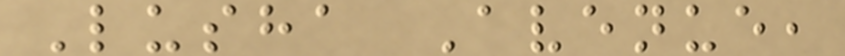Lusha Avenue,
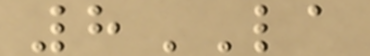8LA
